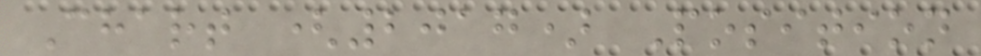Chart (2017) Position
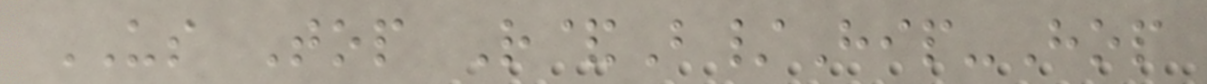US Top R&B/Hip-Hop
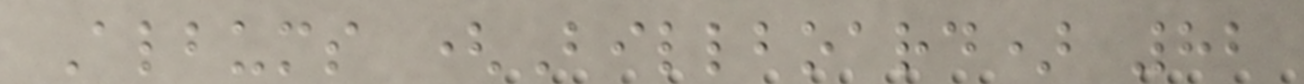Albums (Billboard) 82
